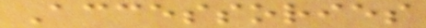Accessories
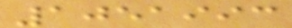1051993
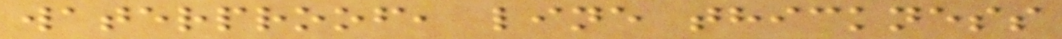waterproof, line thickness
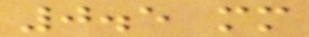0.5 mm
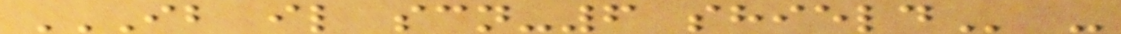IB IL SCN-6 SHIELD -
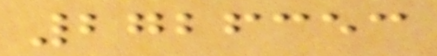2726353
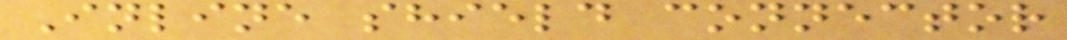Inline shield connector
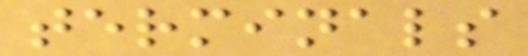terminals
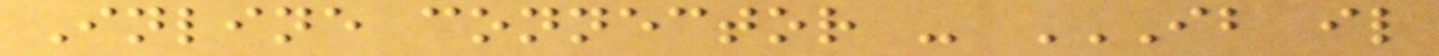Inline connector - IB IL
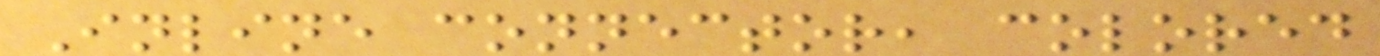Inline connector, colored
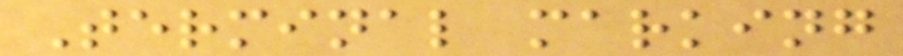Terminal marking
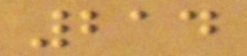214
